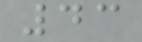43
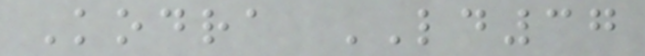Kodra LD37
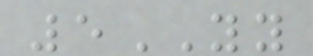5YY
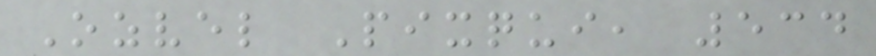Ozvel Pixqui, 534
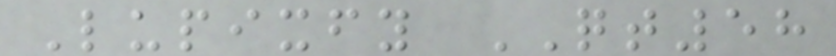Lupixfy QT58
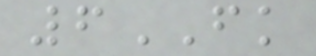6FK
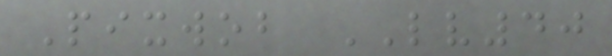Pixwob LV40
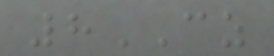8CZ
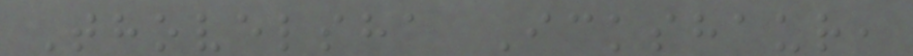Thovelsha Ickshaur,
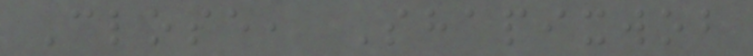Close, Shapixwob
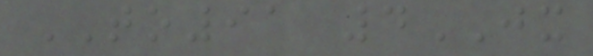TO91 4JX
